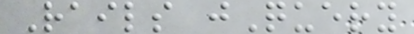Rails jQuery
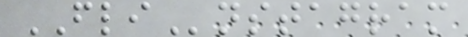FLInstagram
